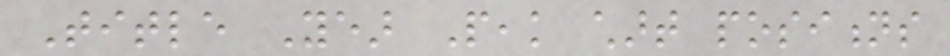Title Year Peak chart positions
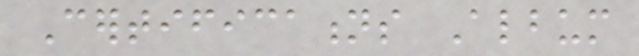Certifications Album
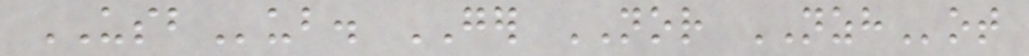USBub. GER NOR NZHot
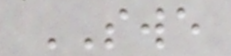SWE
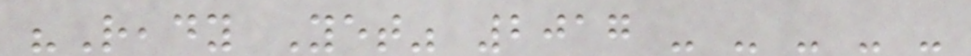"Ready Yet" 2017 - - - - -
